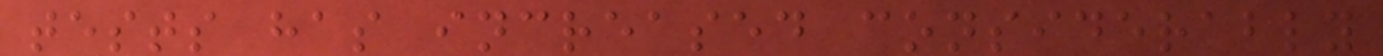tests has increased considerably
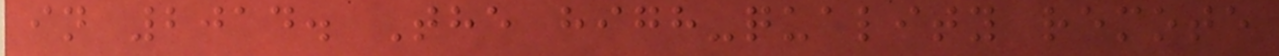in 2014. The high-quality remote
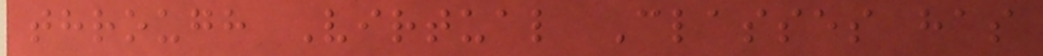through Virtual Classes has
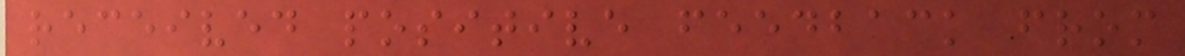received positive feedback from
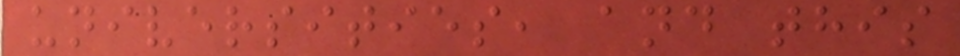universities, and this
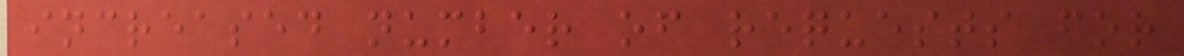increased number of requests for
